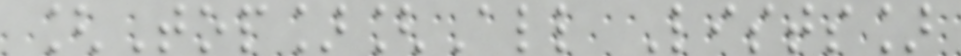[Top][All Lists]
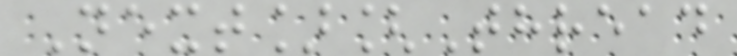Next][Thread
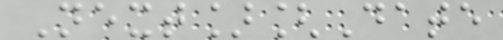Next][Date
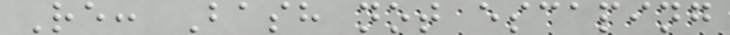Re: Bash not escaping
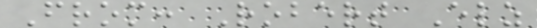From: Robert Elz
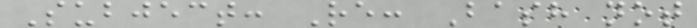Subject: Re: Bash not
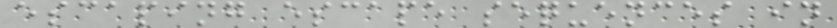escaping escape sequences in
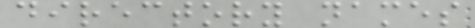directory names
